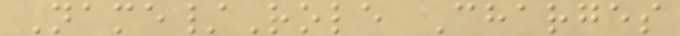Name/Role Charges
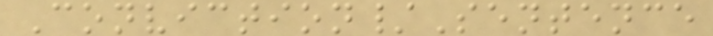Conviction/Sentence
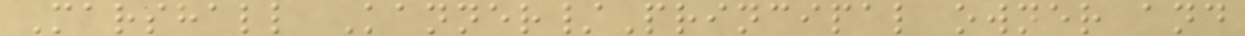Marshall Kanner/Principal owner and
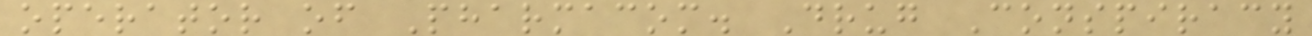operator of Pharmacom. Drug Conspiracy
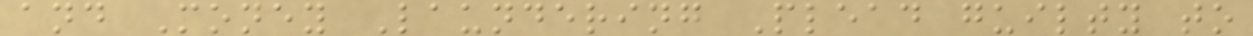and Money Laundering Plead guilty to
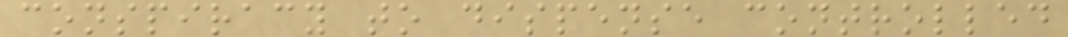conspiracy to dispense controlled
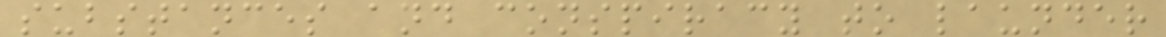substances and conspiracy to launder
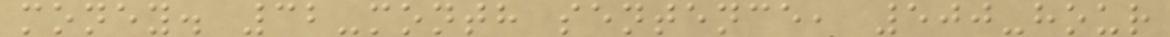money. 32-month sentence, 500-hour
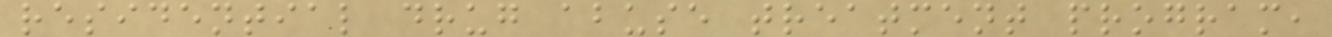residential drug abuse treatment program,
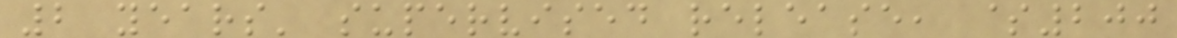2 years' supervised release, $200
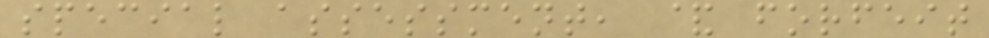special assessment, & forfeit
